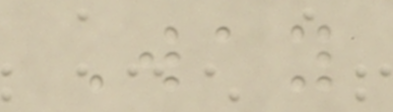Way
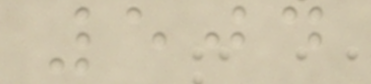504
